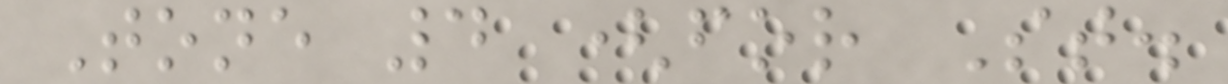Tone 4 (for St.
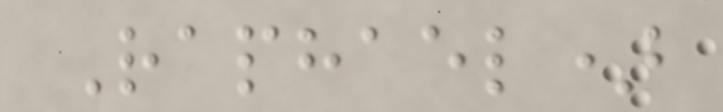Raphael)
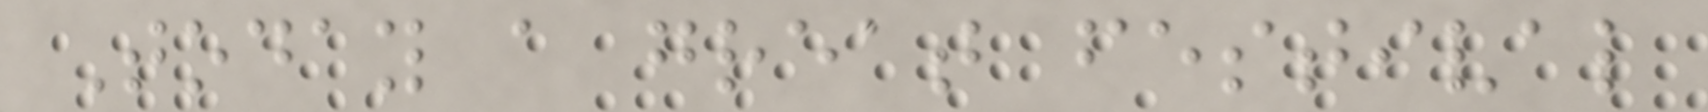Today a great festival
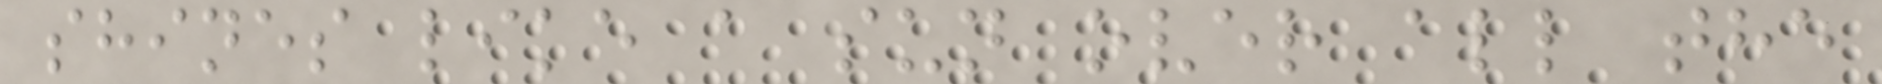shines like a sun over all the
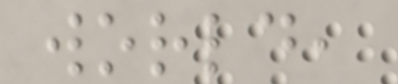world,
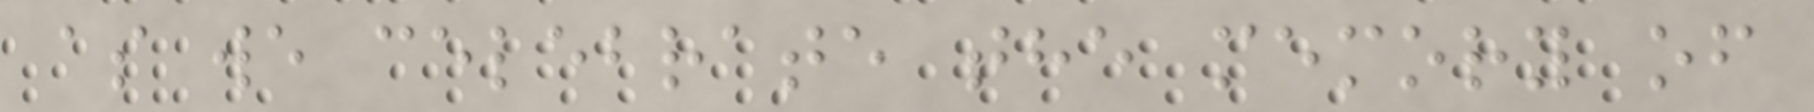as we celebrate the memory of
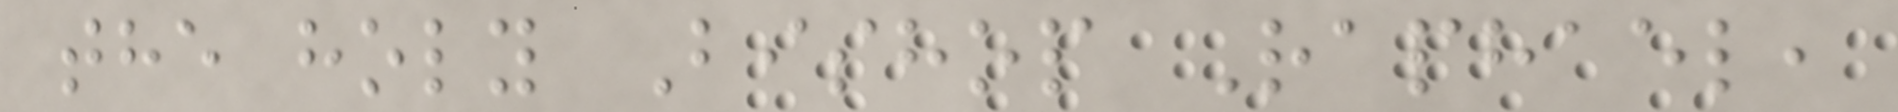the holy Bishop Raphael,
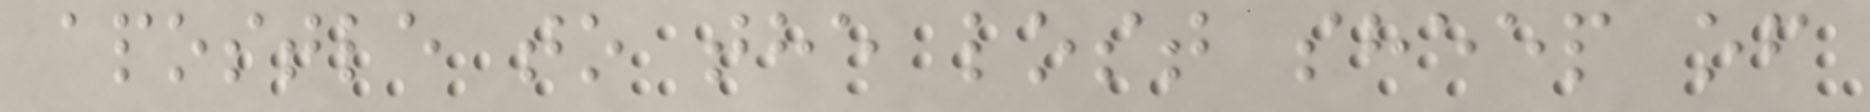apostle to the lost sheep of
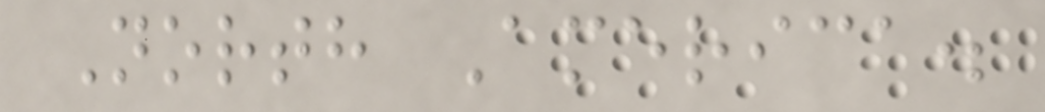North America.
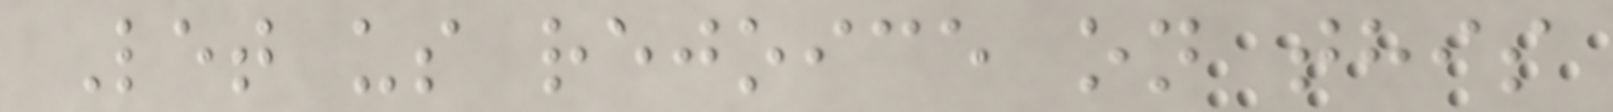Let us rejoice on this
